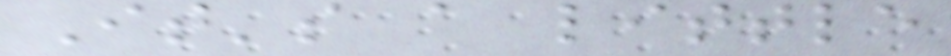It's a little
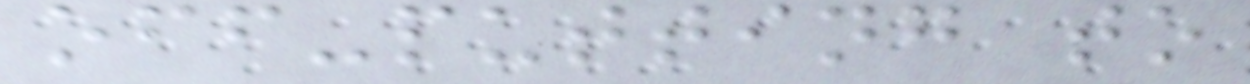off-putting to
